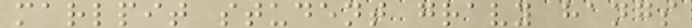marlpit student gravy hangs
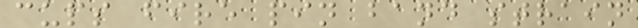cups fire pin band strain
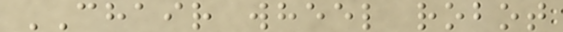CHAIR wheel robot
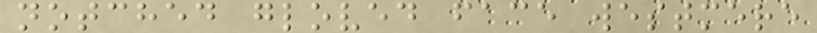notched gloved face westmere
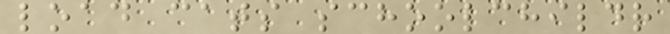load cats schoolchildr
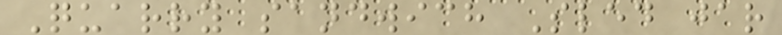Quarry sandwich Sled jar
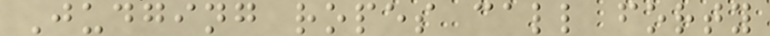Judging ropes call forty
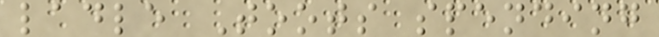ladle Toots spending
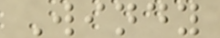Windy
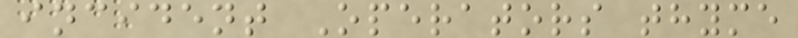incident Operators thyme
